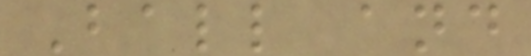Ball and
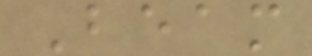Beam
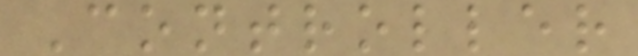Controller
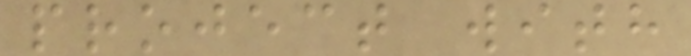project with
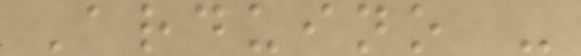Arduino -
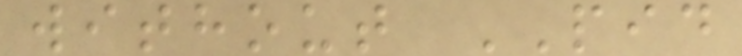without PID
